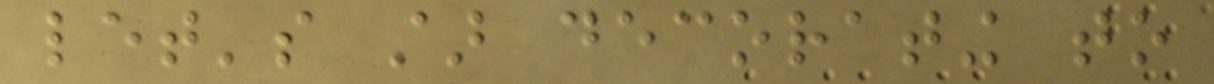let's star decorating to
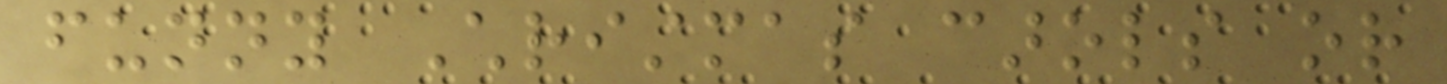funny Christmas carols or
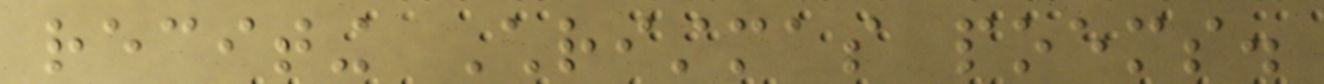reciting Christmas poems.
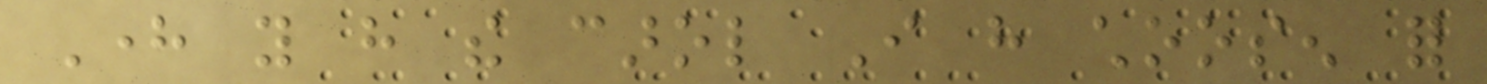Here you have the carol I have choosen for
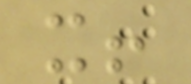it!
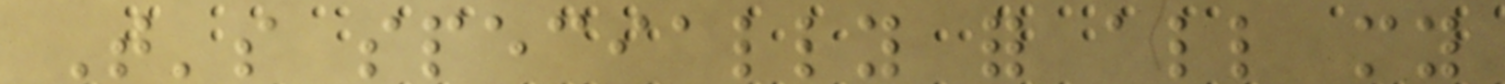That's specially for all my
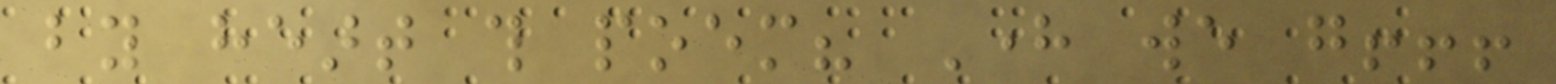by heart this poem? Here we go!!!
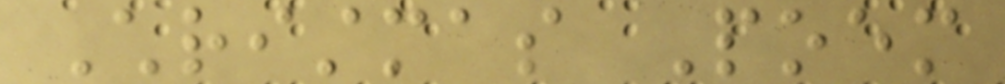Christmas Poem
